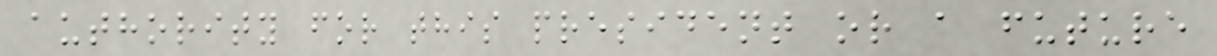authority for this president or a future
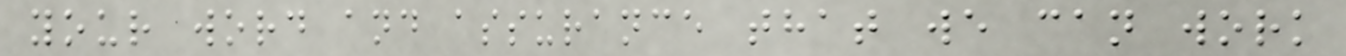your word and assurance that we can work
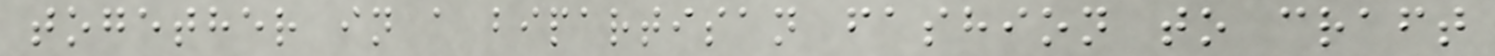together in a bipartisan fashion to craft
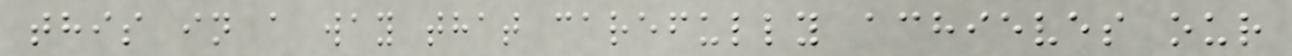this in a way that carefully achieves our
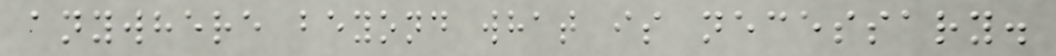anywhere beyond what is necessary.
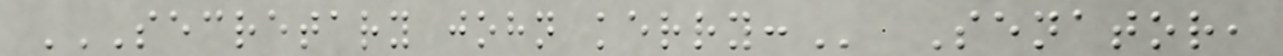SECRETARY JOHN KERRY: Senator,
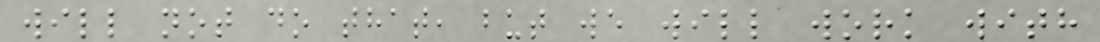will not do that, but we will work with
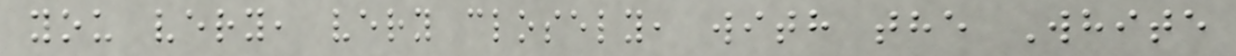you very, very closely, with the White
